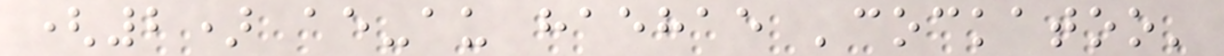(2) ae-au haehae 'cockatoo'
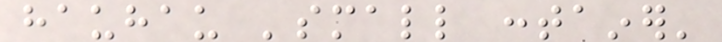hauhau 'small container'
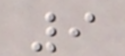9
